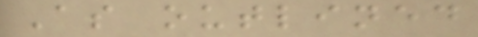As outlined
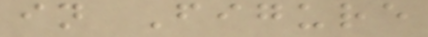in Figure
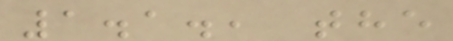1.1., the
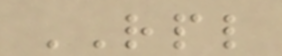RPL
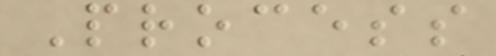Process
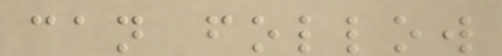can follow
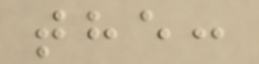the:
